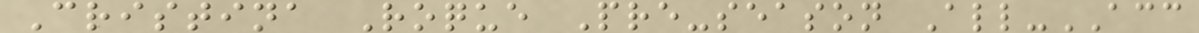Cristina Roque Pre-season All-ACC
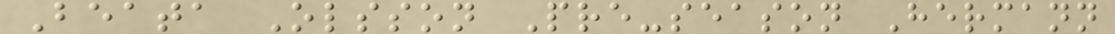Beata Olsson Pre-season Hermann
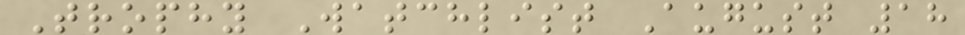Trophy Watchlist August 18
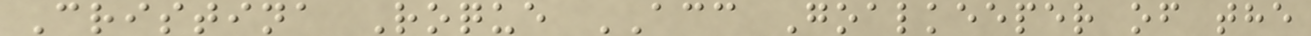Cristina Roque ACC Goalkeeper of the
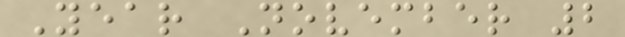Year November 2
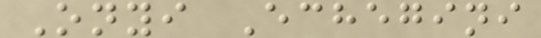Onyi Echegini
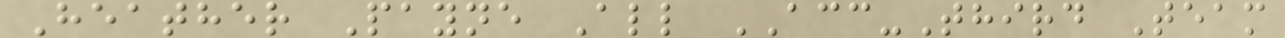Heather Payne All ACC-Third Team
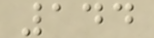144
